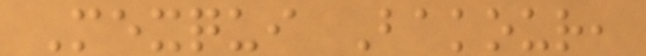Mexqui Bakour,
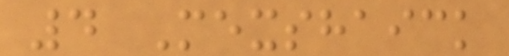4 Mexshaick
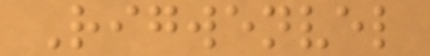Rigwenvel
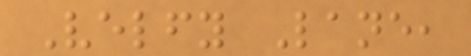Velfy Lane,
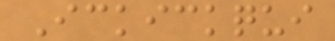Ickickqui
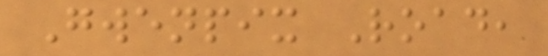Gwenpix Road,
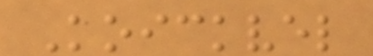Koickvel
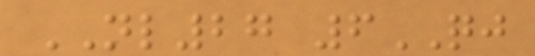NL27 6QJ
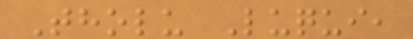Tholu Luqui,
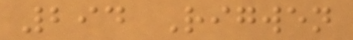294 Rigwen
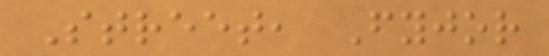Street, Fyjor
